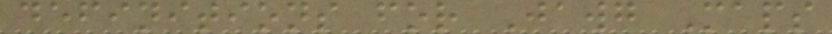definitions for Jawg Maps
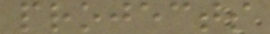projects
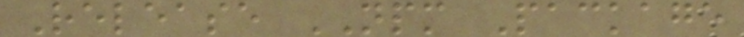Release NPM Package
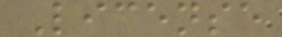License
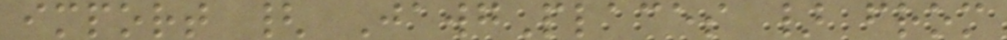import { JawgPlaces } from
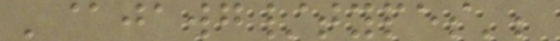'@jawg/types';
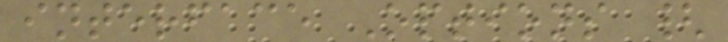interface Options {
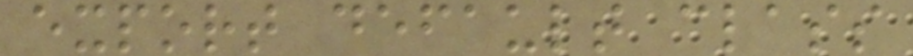export default class
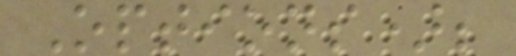Options);
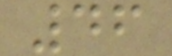46
